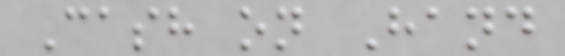Cash on Hand
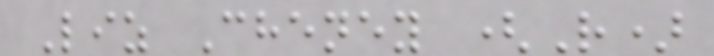Liz Cheney (R)
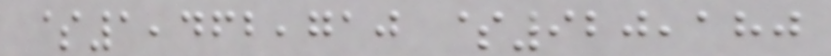$1,462,710 $920,180
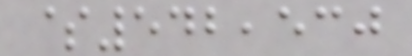$542,530
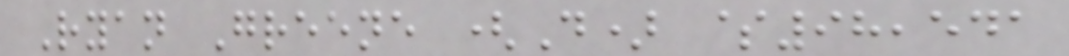Ryan Greene (D) $98,541
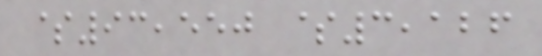$93,550 $3,126
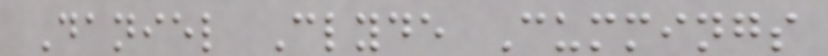Daniel Clyde Cummings
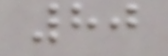80
